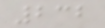232
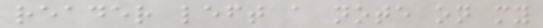reader left a note on my
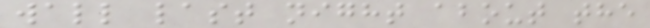wall last night about the
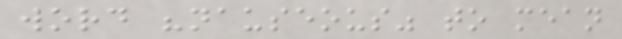word "nauseous" to mean
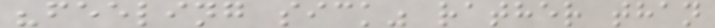"feeling sick" rather than
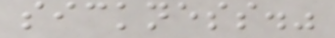sickness."
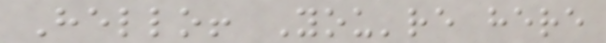Hello! You're here
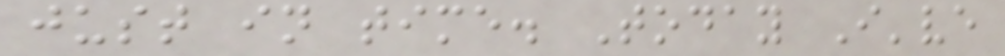just in time. Today I've
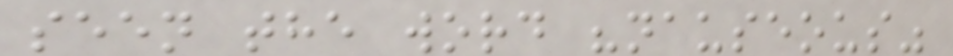seen the word "nauseous"
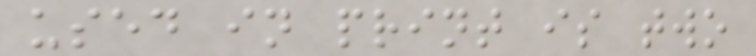used in print is two
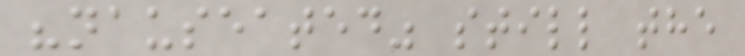"nauseated" still the
